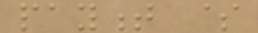payment $
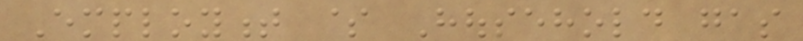Employment $ Household gas
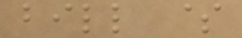bill $
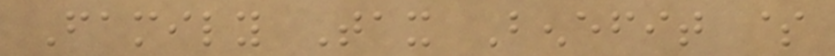Family Tax Benefit $
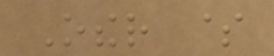Other $
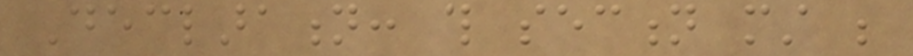Declaration: this section must be
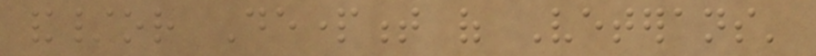and/or Department of Veterans'
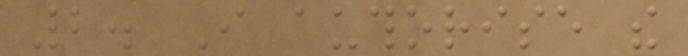2. I authorise the
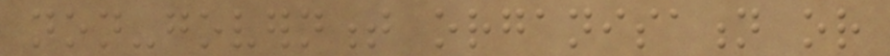non-government organisation or
